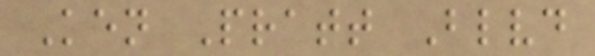Ken Pratt Blvd
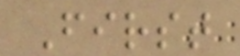First
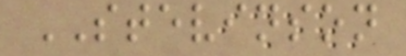STEVINSON
